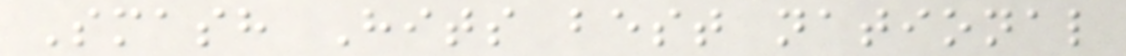Smash Hits best national
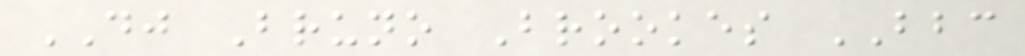DJ Bruno Brookes BBC
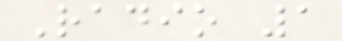Radio 1
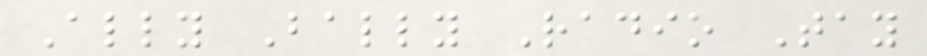Ally Bally Radio Tay
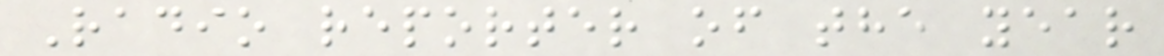Radio reporter of the year
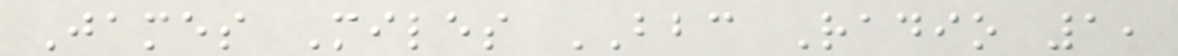James Miles BBC Radio 1,
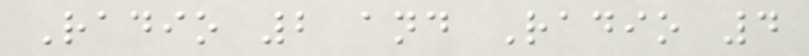Radio 2 and Radio 4
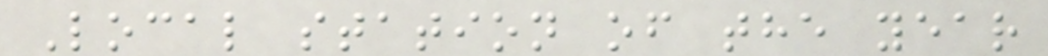Local station of the year
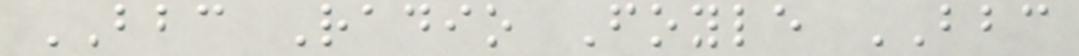BBC Radio Foyle BBC
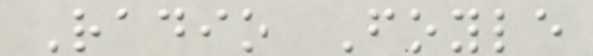Radio Foyle
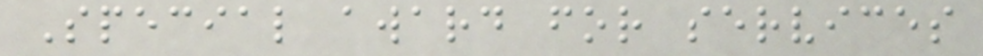Special award for services
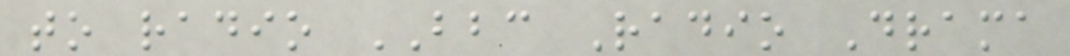to radio BBC Radio Drama
